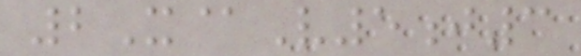2X@V5j3
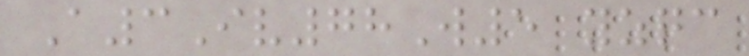A3Iv78W5 yzqc
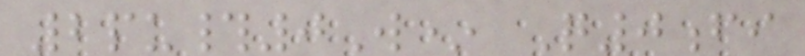2pu#0W* Q0fi
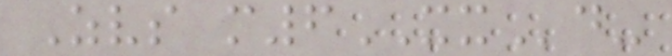Zvs m6XXd-
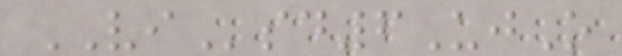VIsd6UjO
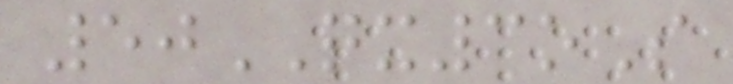50QX3oS
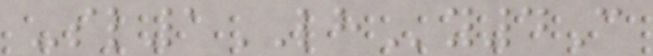-sl1LHy4C
